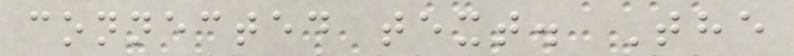connected text. The
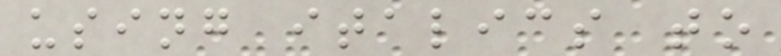using italics to
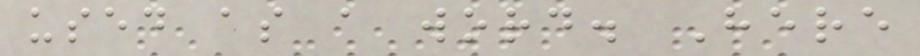used as a word. Here
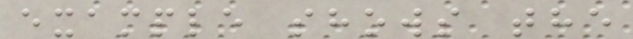example shows the
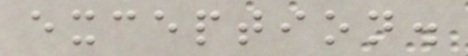exception.
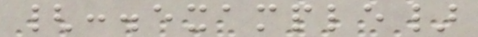{:.example}
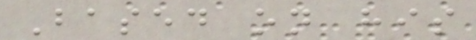Based on his
